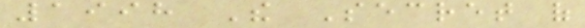1998 The Secret of
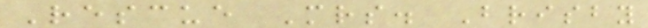Rescue Mrs. Brisby
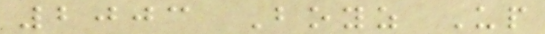2003 Boyz Up
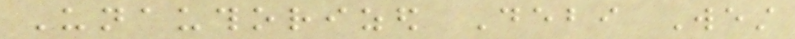Unauthorized Debi West
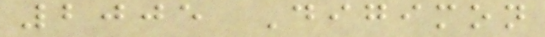2005 Digimon
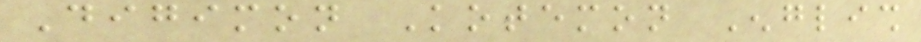Digimon Kotemon English
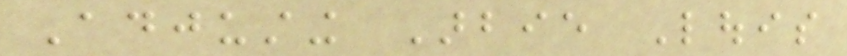Adjusting Arbie Louis
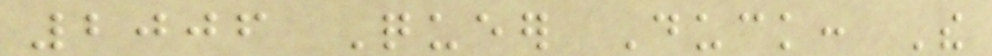2006 Queer Duck: The
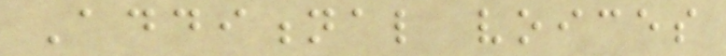Additional voices
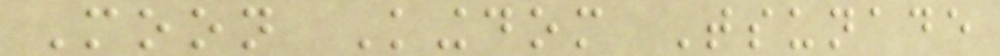Moon Kingdom Tsunade
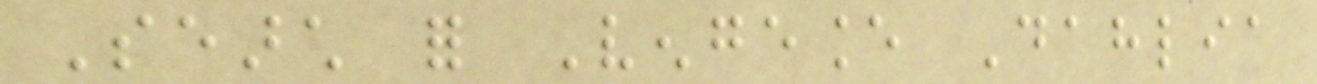Search for Vengeance Dahlia
